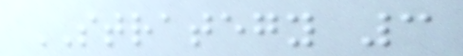STRATEGY 3
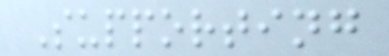Supporting
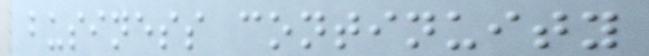business continuity
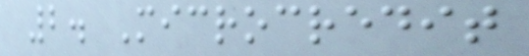2. Microcredit
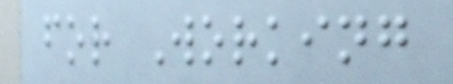for Working
